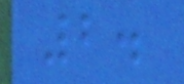2.
